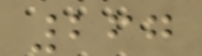267
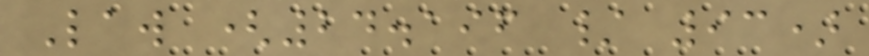Law (24.196 / 93)
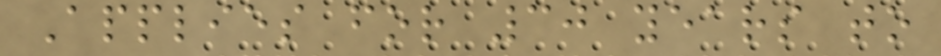Applies for 30 years to
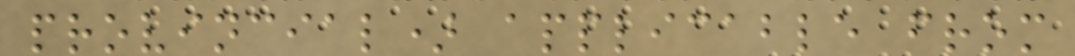provincial) applicable from
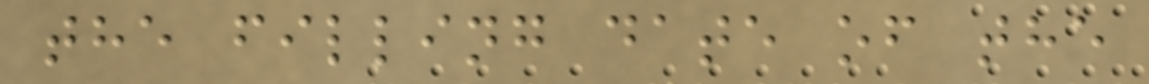the filling date of the
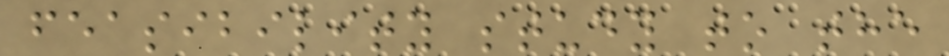feasibility study to the
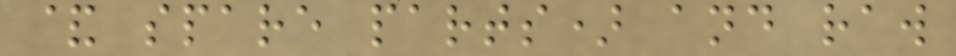& spare parts) and raw
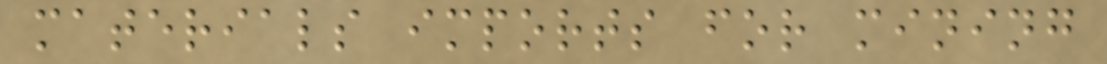materials imports for mining
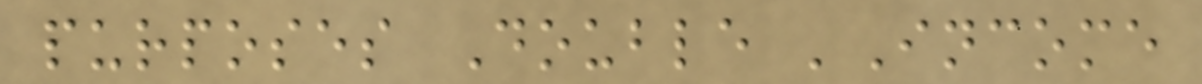purposes Double 'Income
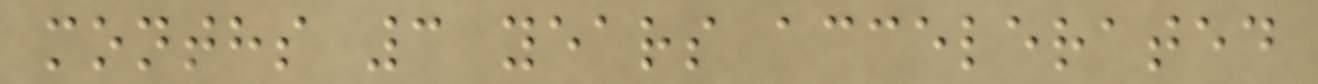months 3 years accelerated
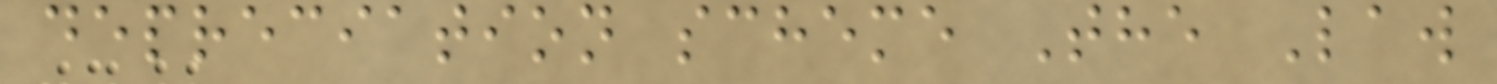depreciation scheme The Law
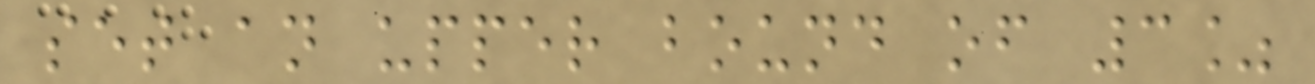set an upper bound of 3%
